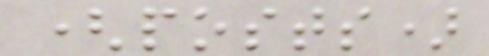(posts)
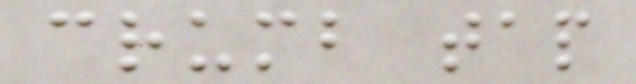crumb tap
